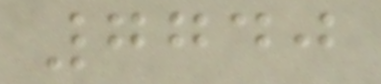7740
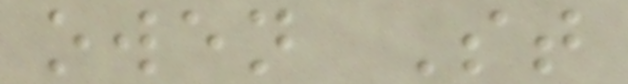owen St
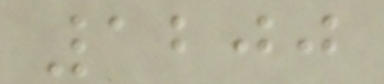1200
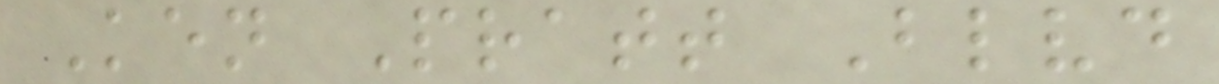Ken Pratt Blvd
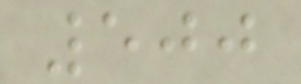500
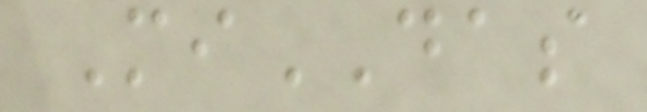MiDAS
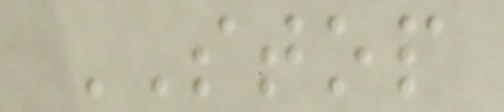STOP
